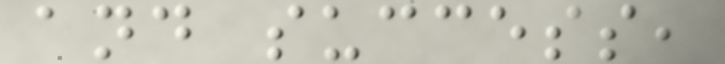and success,
